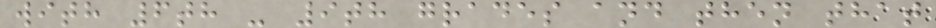with 6th - 9th grades and then that
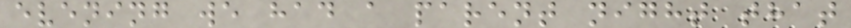evening we had a parent night that
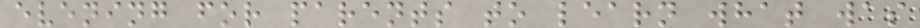evening for parents to learn what was
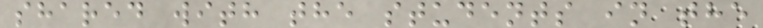shared with the students in the
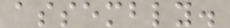assembly.
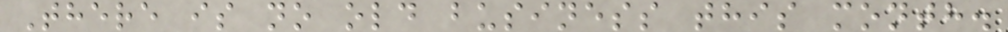There is no old business this month.
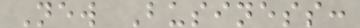New Business:
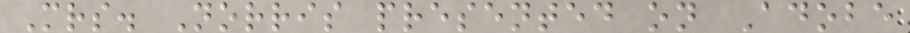Mrs. Norris presented on Adobe
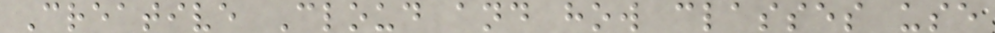Creative Cloud and how classes use
